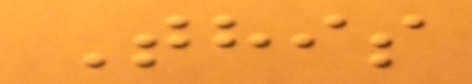This
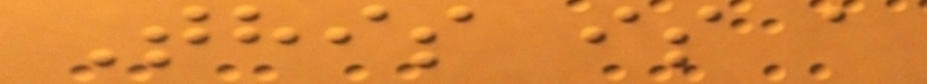This is a
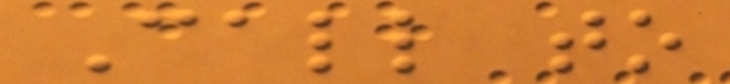Call to
